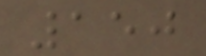150
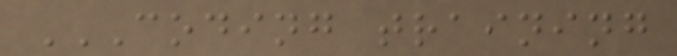CODING TRAINING
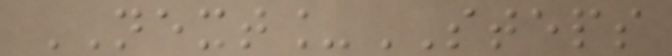NEXT_STEPS
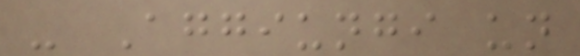- Aggiungi un
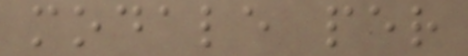modale per
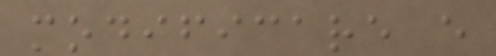modificare e
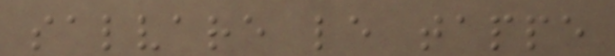salvare le tappe
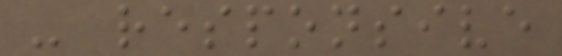- responsive
